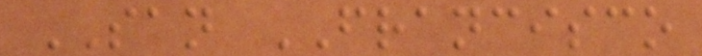SAN FRANCISCO
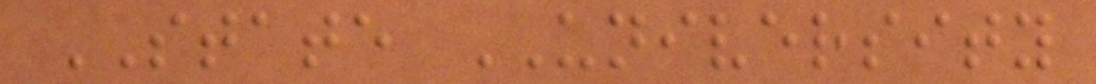STATE UNIVERSITY
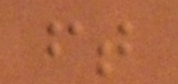ft
